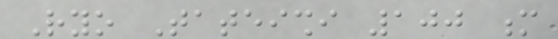Ryo Tateishi 100 m
